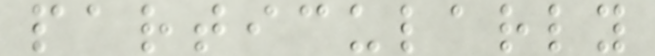particularly
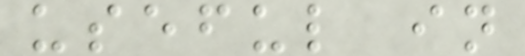useful in
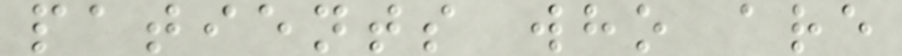patients who are
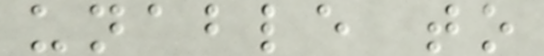unable to
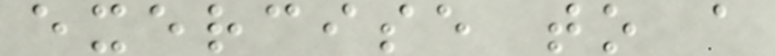exercise to a
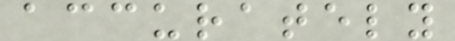accurately
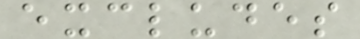excludes
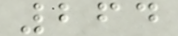264
